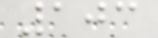103
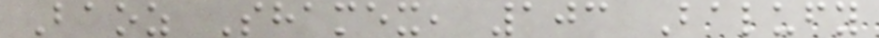Baoz Shamex, 103 Balufy
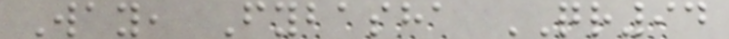Way, Fybasha QR94
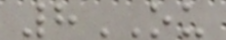8OU
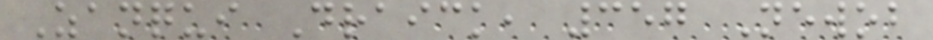Zanqui Draick, 357 Newob
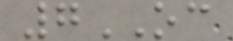7OC
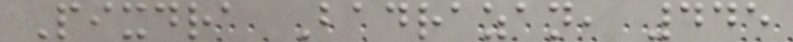Pixdra Badrazan, 445
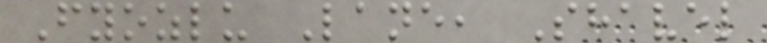Fyozlu Lane, Shavel
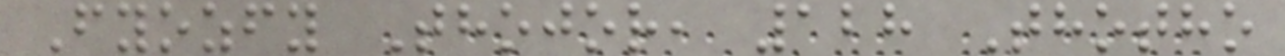Fyozfy Thojor, 128 Thotho
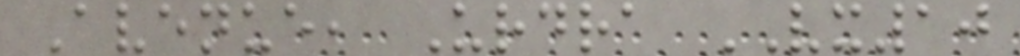Avenue, Urdra VX10
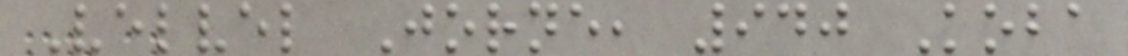Velvel Jorne, 940 Koba
